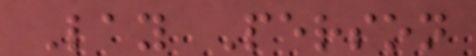Lay Person
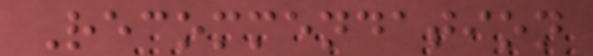Recommendation
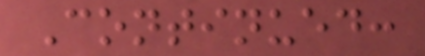Continued:
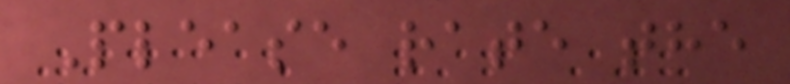Please rate the
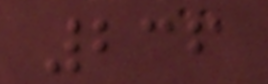236
